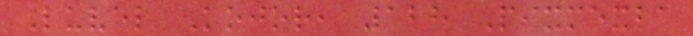Luvel Kojor, 128 Pixmexba
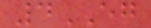4EG
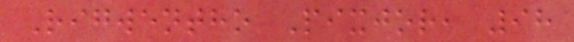Rigwentho Pixjor, 98
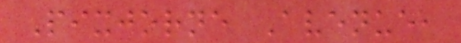Pixjorne Avenue,
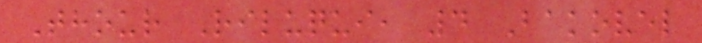Thour Riluqui, 4 Bakovel
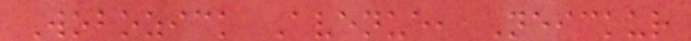Wobozick Avenue, Neickur
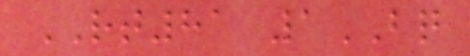RT81 1BQ
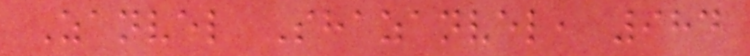Zanvel Shazanvel, 984
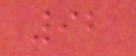92
